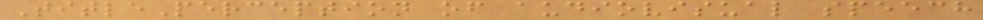TitlePerception of audiovisual speech
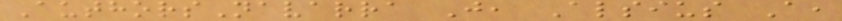AuthorsNavarra J, Alsius A,
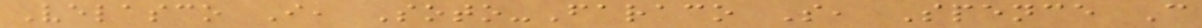Velasco I, Soto-Faraco S, Spence C
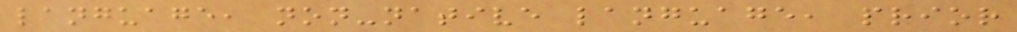language, non-native language, prior
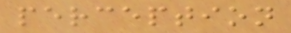perception
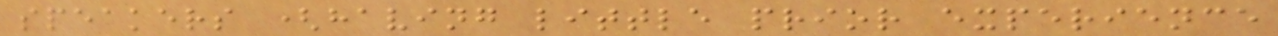speakers (having little prior experience
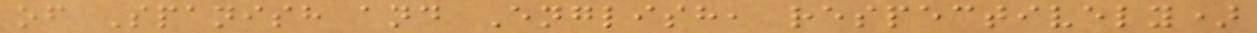of Spanish and English, respectively)
